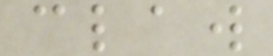claw
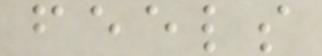feels
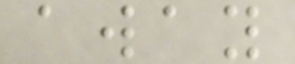away
